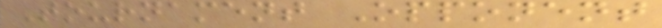Tournament Opponent
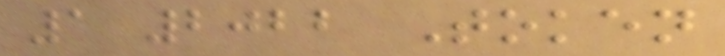1 2022 Token
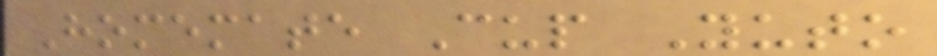Homemate Cup Yuto
